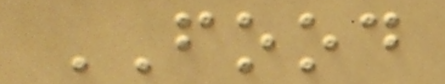FOOD
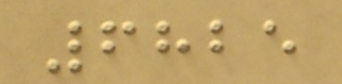6825
